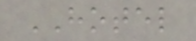HOTEL
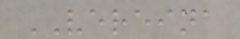VEREINA
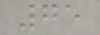75
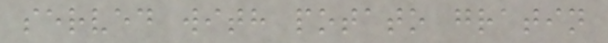served with potato gratin
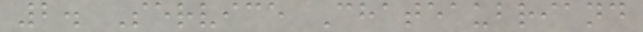2. Service Chateaubriand
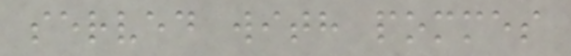served with pommes
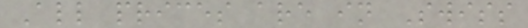All prices are in Swiss
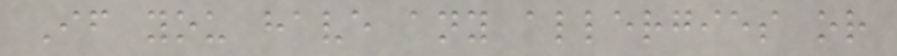If you have any allergies or
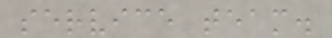service team.
